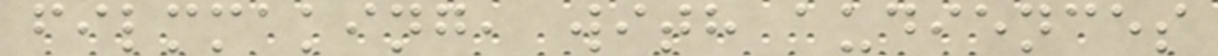filmmaking, with audiences
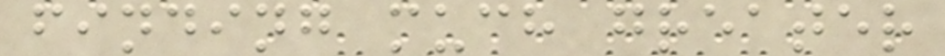finding much greater
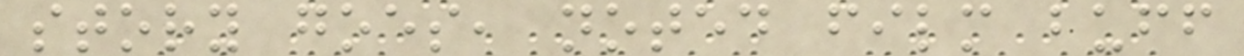story goes, noted film buff
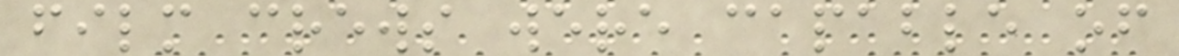film crews were capable of
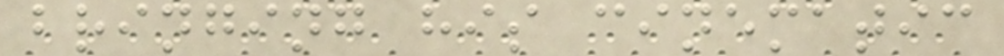bringing his cinematic
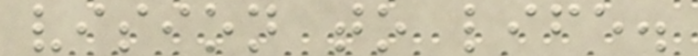vision to life.
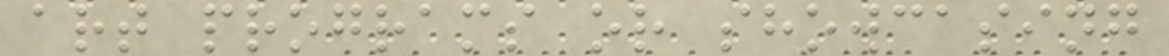art programs or showcasing
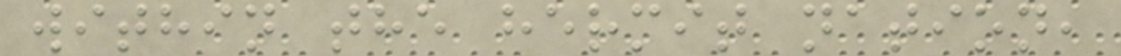within the hermit nation,
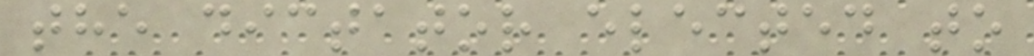the dictator elected to
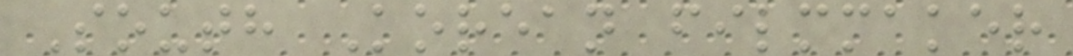South Korean filmmaker
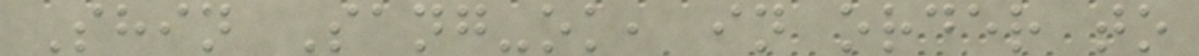Shin Sang-ok, in order to
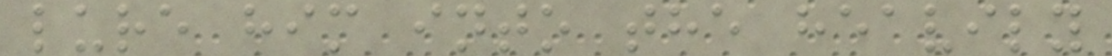lure him into the heavily
